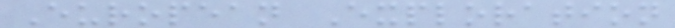European Exploration
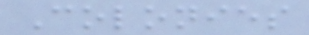Colonies
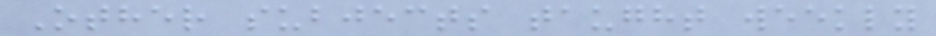Other subjects taught weekly
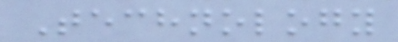Technology
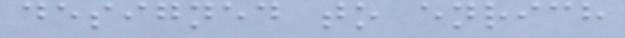designed to enrich
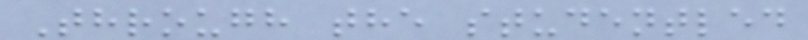Through the studentled
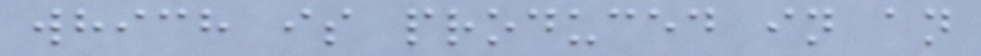which is produced in an
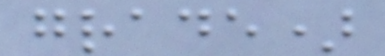grade)
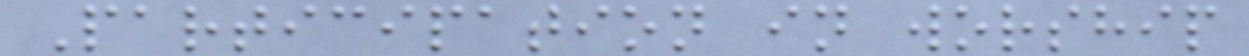Participation in worship
